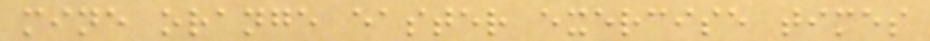mine orange easter exercise times
